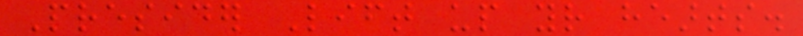Presider Lift up your hearts.
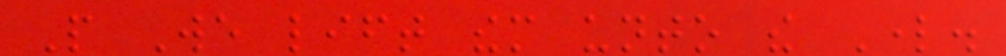People We lift them unto the Lord.
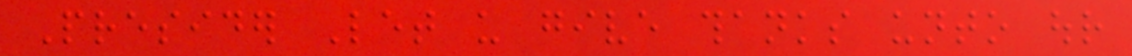Presider Let us give thanks unto our
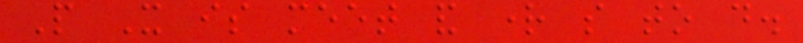People It is meet and right so to do.
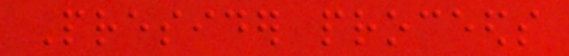Presider proceeds
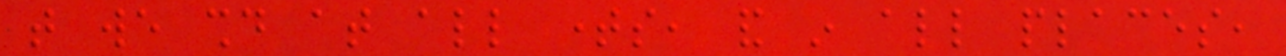that we should at all times, and in all places,
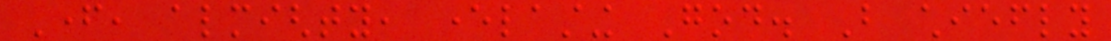Father, almighty, everlasting God. But chiefly
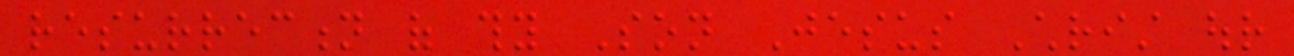resurrection of thy Son Jesus Christ our
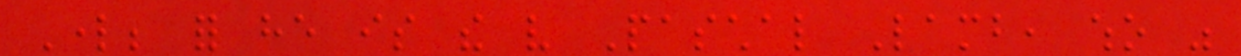Lord; for he is the very Paschal Lamb, who was
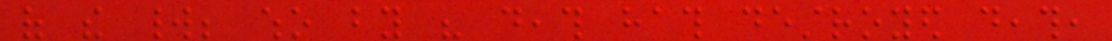of the world; who by his death hath destroyed death,
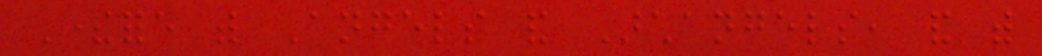Therefore with Angels and Archangels, and with
